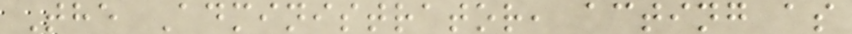The Administrator, acting as
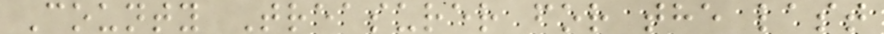County Treasurer for the last
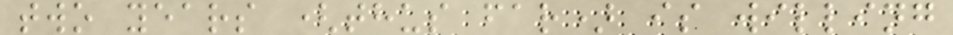two years (thus far) is willing
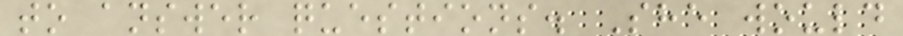to answer questions. She would
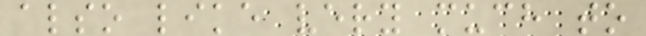also like very much to
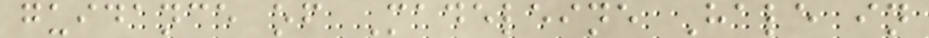guidance of Madeleine Hale in
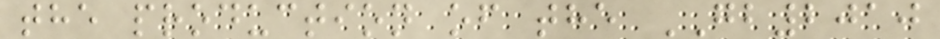the production of the GB2010
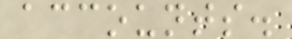accounts.
